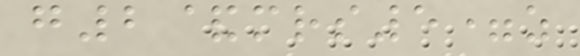g2&mrs5=z
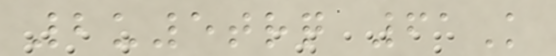2u5trq 61K
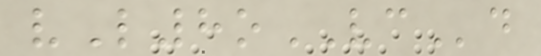vL8oVCd
